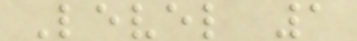Level 1
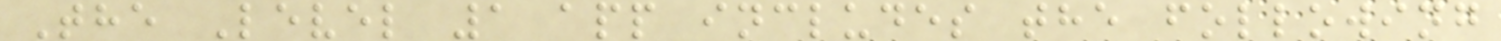The Level 1 app includes the following
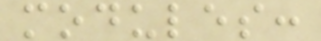modules:
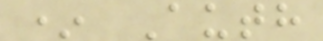* Auth
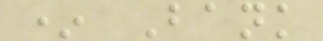* Bank
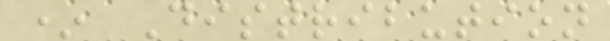* Distribution
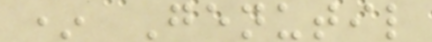* Genutil
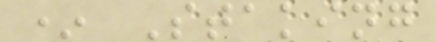* Staking
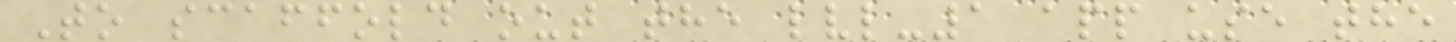To scaffold out the lvl-1 app use the
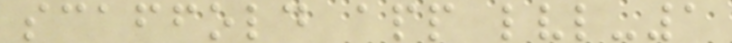scaffold app lvl-1
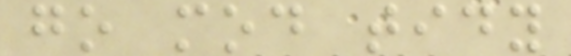go mod tidy
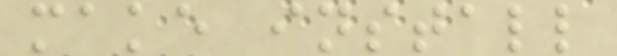make install
